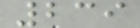239
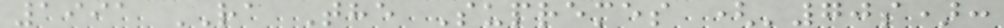1991 RA The Supremes ('70s):
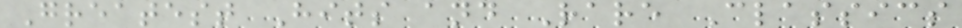Greatest Hits and Rare Classics
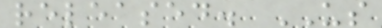released. US
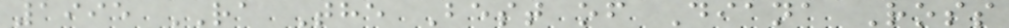1995 RA The Best of Diana Ross
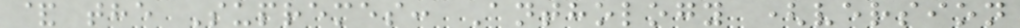& the Supremes: Anthology (version
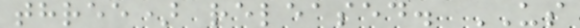three) released. US
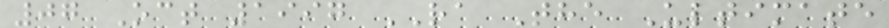07 Oct 1997 RA The Ultimate
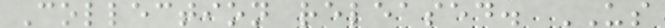Collection released. US
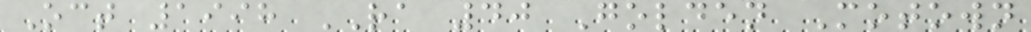Oct 1998 RA 40 Golden Motown
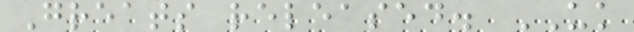Greats released. UK
